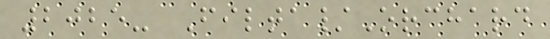2025- Filta/Orchard
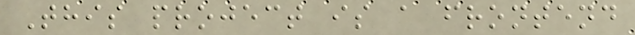This project is a frontend
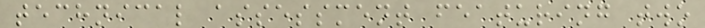technical assessment featuring two
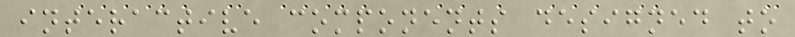interactive components designed to
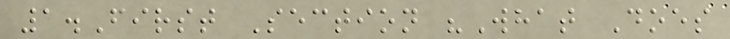1.First Section "What Does
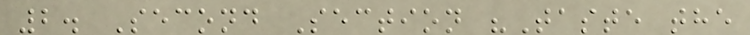2. Second Section "Taste the
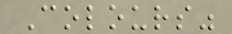Colours"
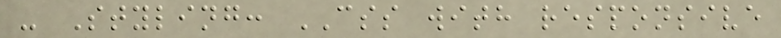- Styling: CSS with responsive
